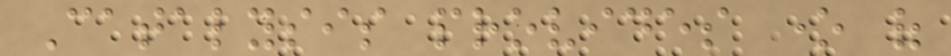Catalysis provides one of
